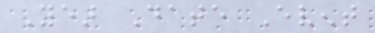Year Date Event
